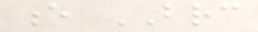e BRC
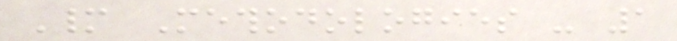Many Methodologies - 1
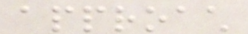approach
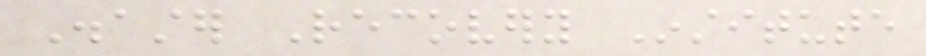Disaster Recovery Institute
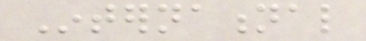International
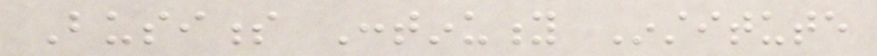Business Continuity Institute
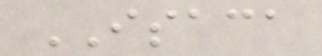ISACA
